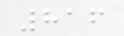816
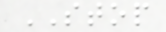STOP
